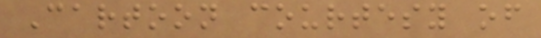Cartoon courtesy of
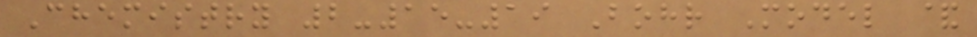Chemistry 2-15-19 Bohr Model &
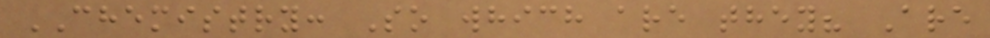CHEMISTRY: So which are they? Are
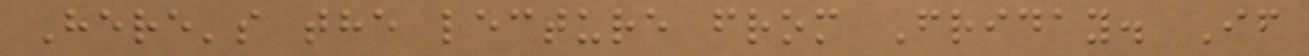Here's the lecture from Friday. If
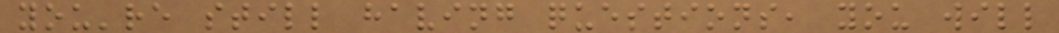you're still having questions, you will
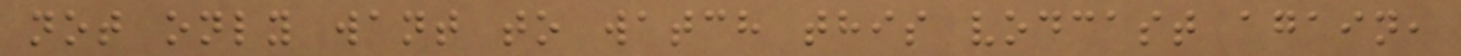not only want to watch this vodcast again,
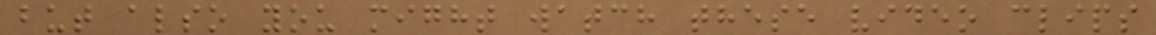but also you might watch these video clips
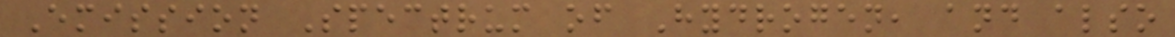Emission Spectrum of Hydrogen, and also
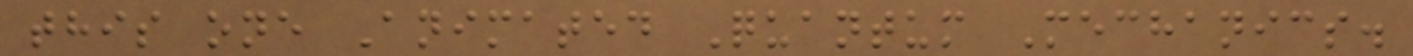this one Animated Quantum Mechanics.
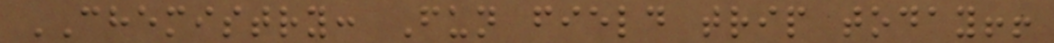CHEMISTRY: Fun field trip today!!
